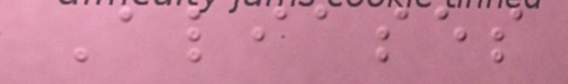Aliases
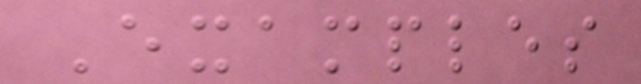Examples
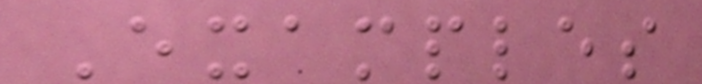Examples
